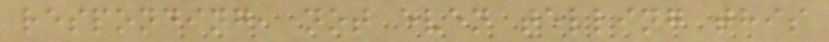responding, not even telling this
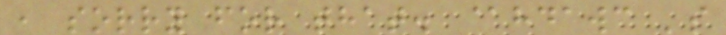, sorry for that. @hdawc 's
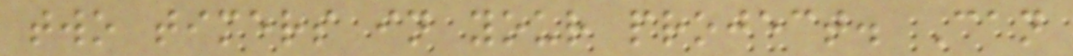two timers in your project. Can
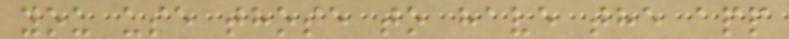you use those to have the app
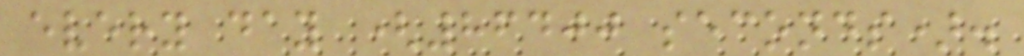every day (86400 seconds).
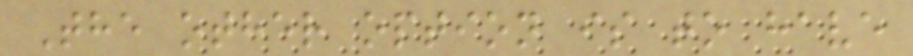The other option is to have
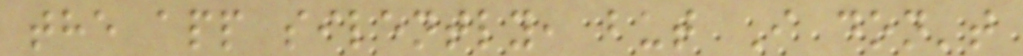the app silently, but I don't
